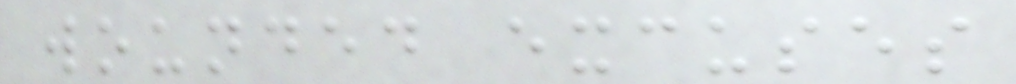wounded excuses
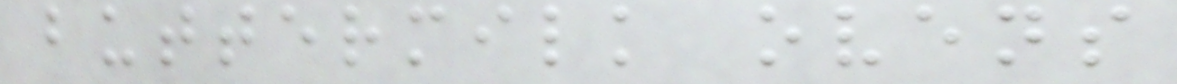buttermilk ovens
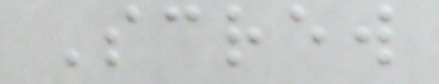Screw
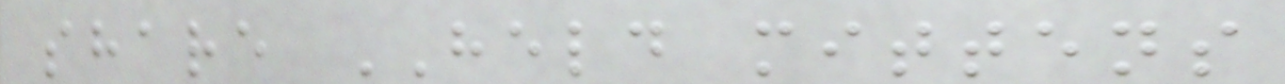share HELD mittens
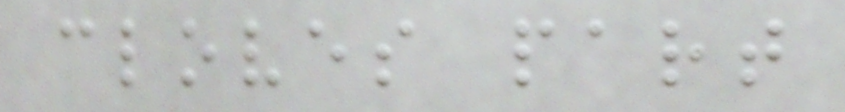cloves part
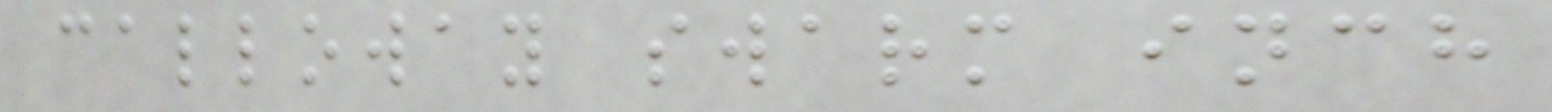calloway swarm inch
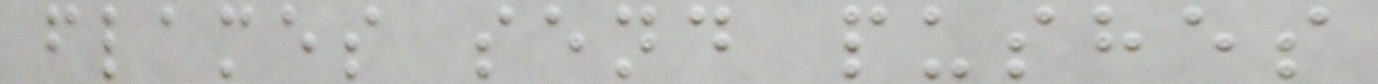flames send pushes
